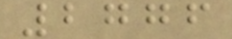2776
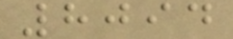8094
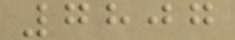7807
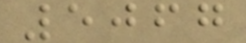5067
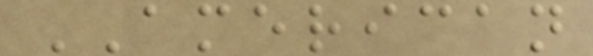AMERICAN
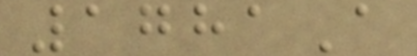1781A
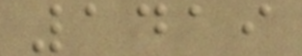1419
